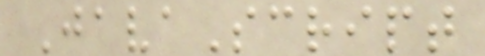JavaScript
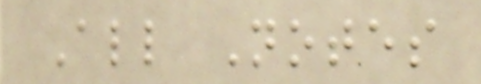All Notes
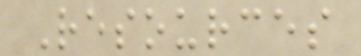Resources
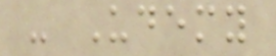- Udemy
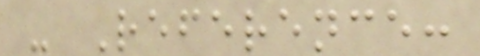- Reference:
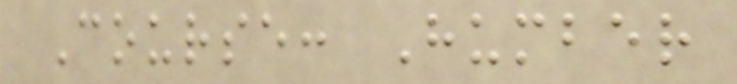Course: Humber
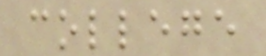college
